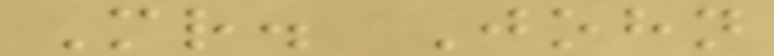Mr. John
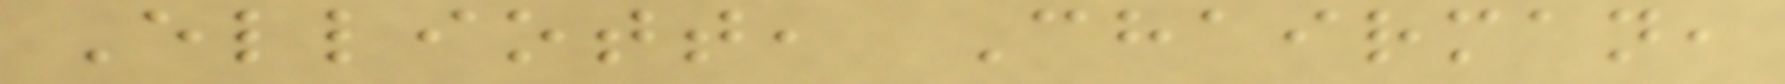Elliott, Chairman,
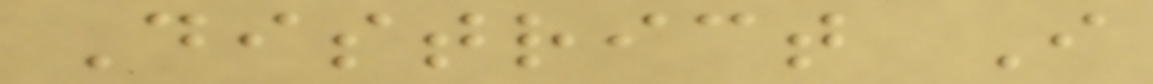District I
